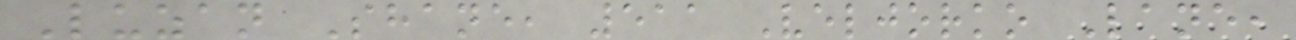Luzan Shane, 511 Veljorko Lane,
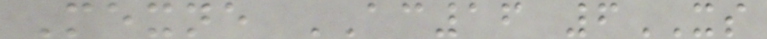Mexne AC16 6XS
